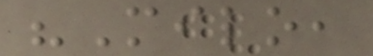"Milo,
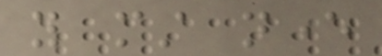you must never
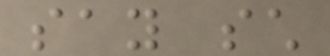say such
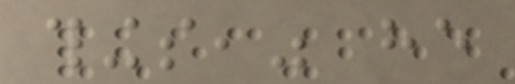things," he
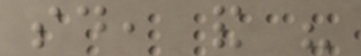said, and his
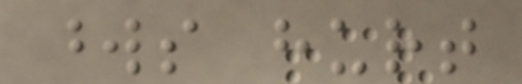words hurt
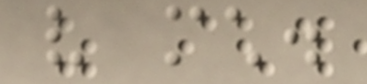very much.
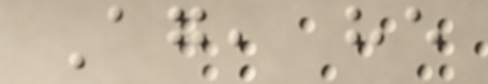Again, he
